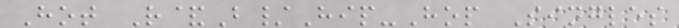Hot R&B/Hip-Hop Singles
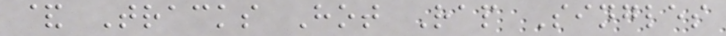& Tracks Hot Rap Singles
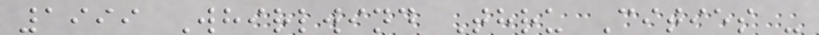1999 Whirlwind Thru Cities -
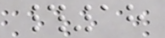#18
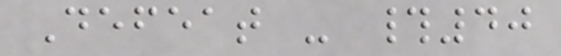Defeat - #40
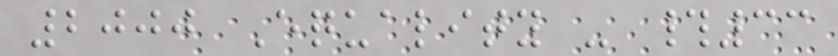2000 Equality - #33
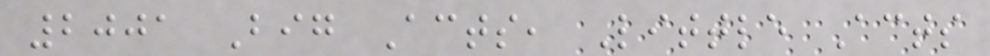2001 Big Acts, Little Acts
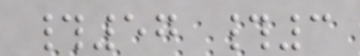#57 #3
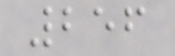256
